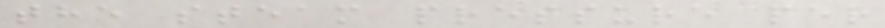the steam pressure per
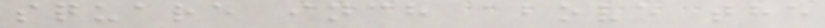square inch above the
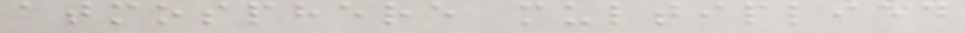atmosphere multiplied
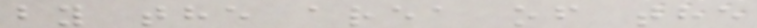by the area of the
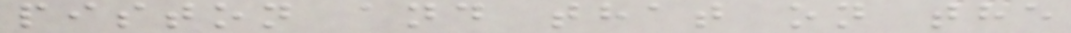piston and that on the
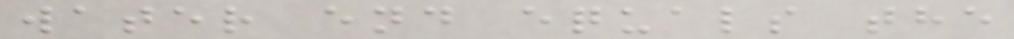water end equals the
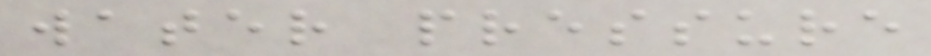water pressure
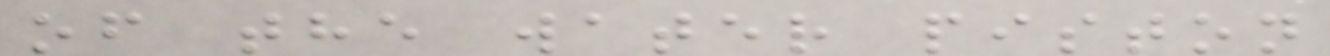of the water piston
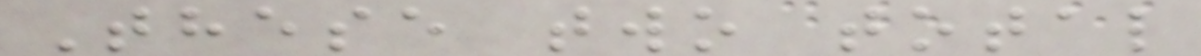These two total
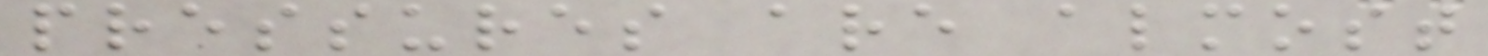pressures are almost
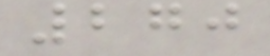270
